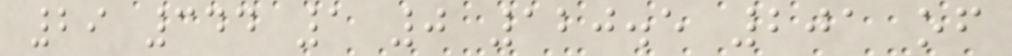29 344 1 0 120.5 201 of
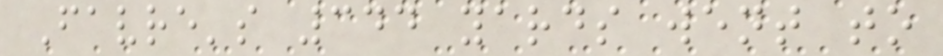Favre's 344 yards went to
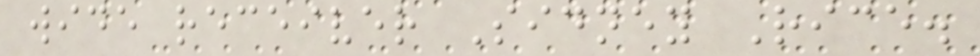wide receiver Sidney Rice.
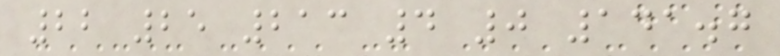22 25 213 4 0 141.7
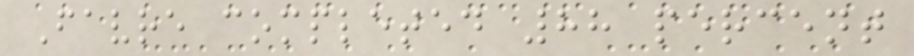Favre completed 88 percent
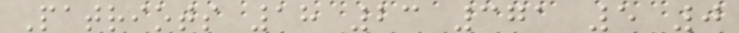Patriots 18 23 371 5 0
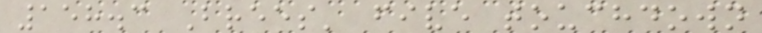158.3 Brees' five touchdown
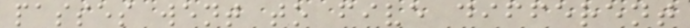passes went to five different
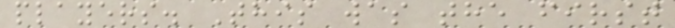players. This was the first
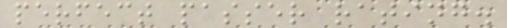perfect passer rating.
